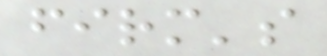firm's
